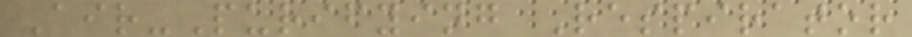Air-Purifying Respirator
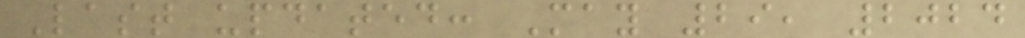Last updated: May 29, 2024
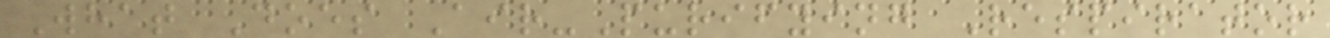What Does Air-Purifying Respirator
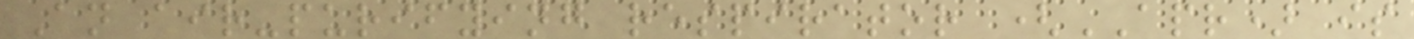An air-purifying respirator (APR) is
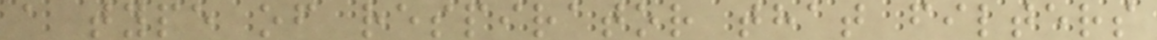a type of respirator that filters
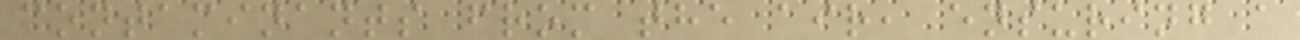contaminants from the air, ensuring a
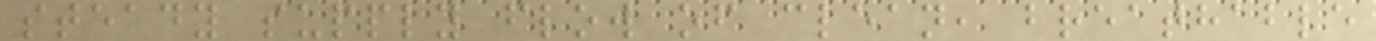steady supply flow of clean, breathable
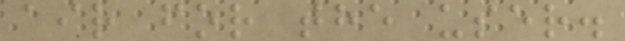air for the user.
